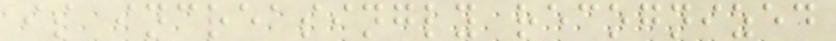is increasingly recognized
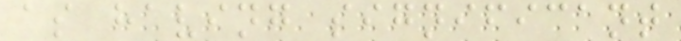as having significant
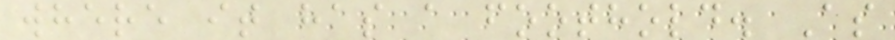where it has a foothold. As
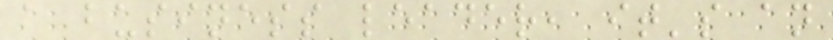a business leader, it's an
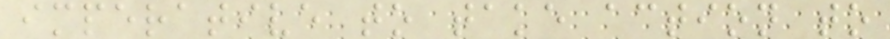imperative to take action to
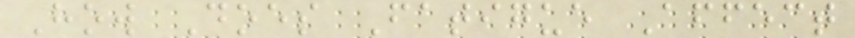How Does Fatigue Affect
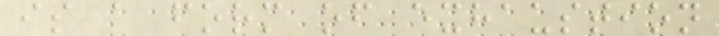is a form of exhaustion
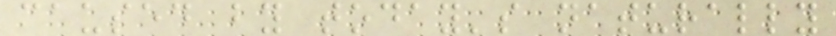caused by today's naturally
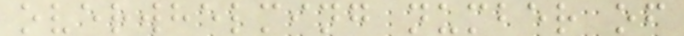overwhelming number of
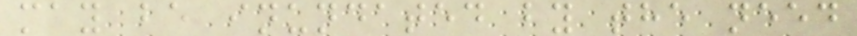may be inundated by the need
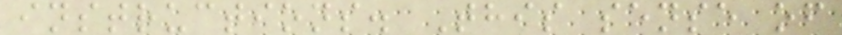instructions. This sense of
